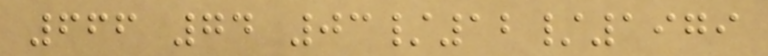666 74 03/12/1979
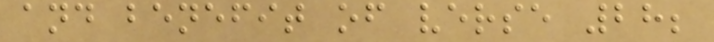and benefit of verse 28;
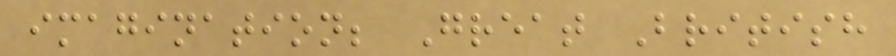imagination; Great British
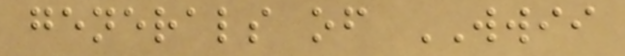generals of WWII
